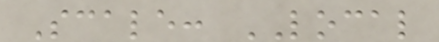Scale: LOCAL
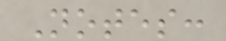Notes:
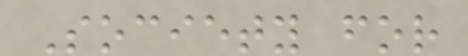Society for
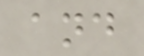and
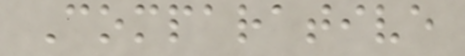Comparative
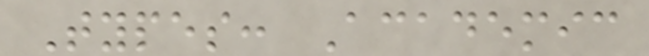Types: Academic
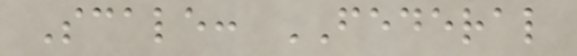Scale: FEDERAL
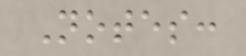Notes:
